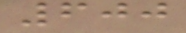600
